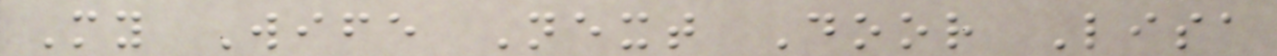My Wife Next Door Lisa
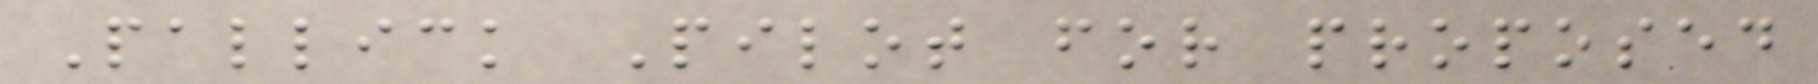Pallick Pilot for proposed
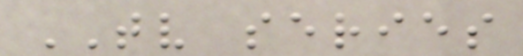TV series
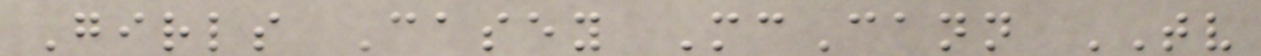Girls Casey McCann TV
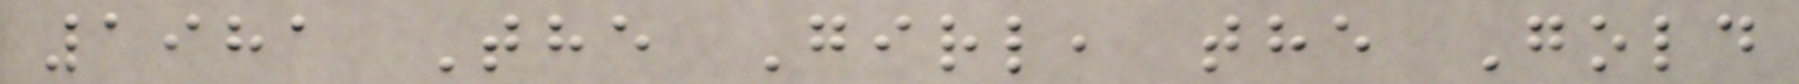1981 The Girl, the Gold
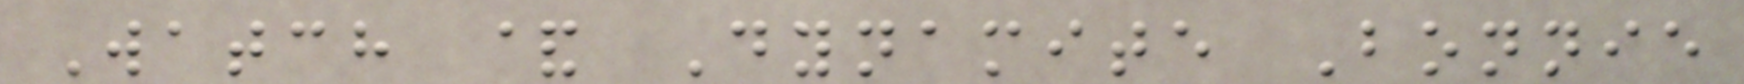Watch & Dynamite Bonnie
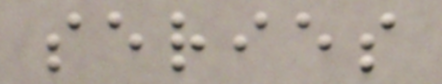series
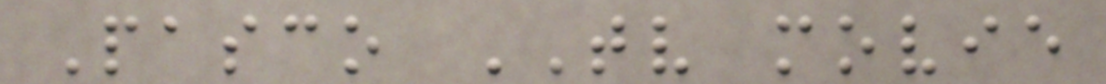Pasco TV movie
